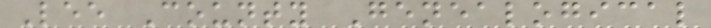Lee County Genealogical
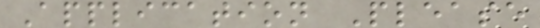Application Please
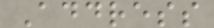Address
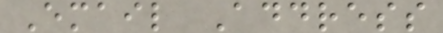Email Address
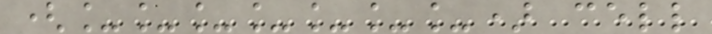(_______) cell
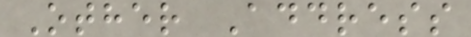Other Address
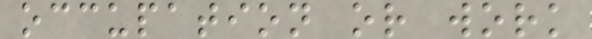occupation or work
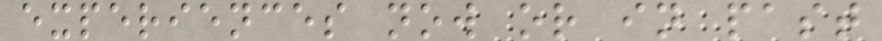experiences now or in past
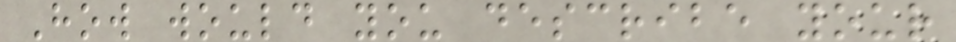How would you describe your
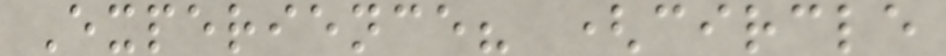Experience? (circle
